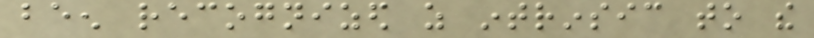been recognized as intrinsic to the
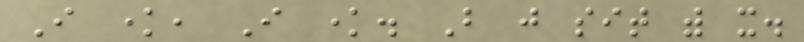I know, I know. But just sit with it.
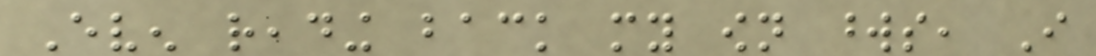Even reading back my own words, I
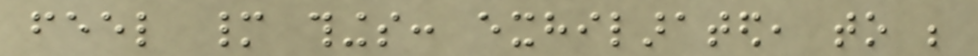feel many things: exhilarated, to be
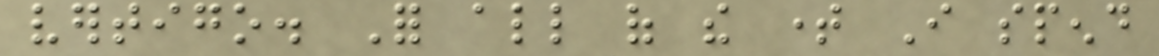vertigo. For all of the time I spend
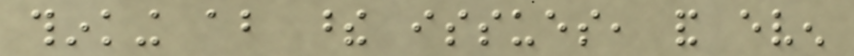thinking about these issues, and even
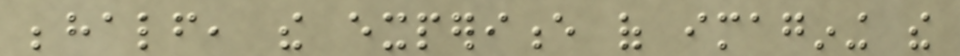behalf, the experience of imagining the
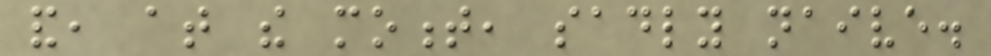and, at the moment, sadly naive.
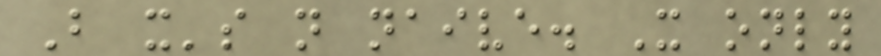But it's not naive. It only
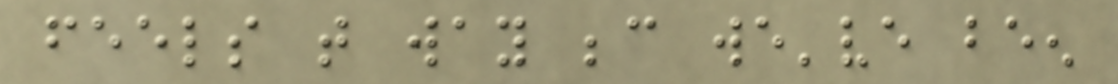feels that way because we've been
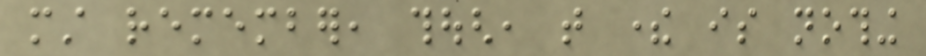must remember, though, that there is nothing
